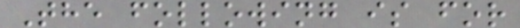The following is for
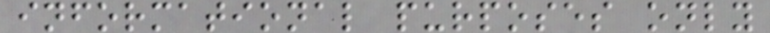informational purposes only
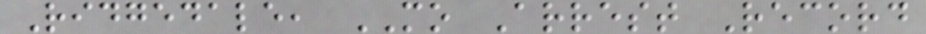Ridgedale, MO Arrest Record
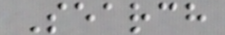Search
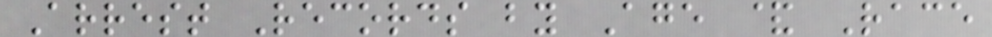Arrest Records by Age & Race
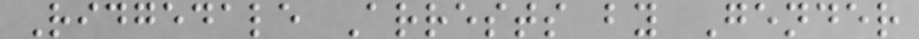Ridgedale Arrests by Gender
